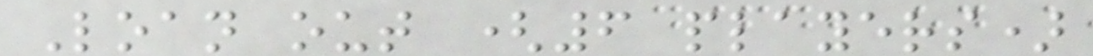Loan out (6 players)
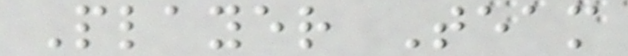Player Team
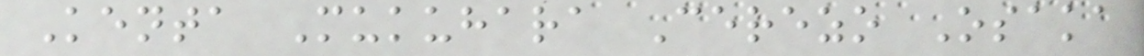Kenta Mukuhara Cerezo Osaka
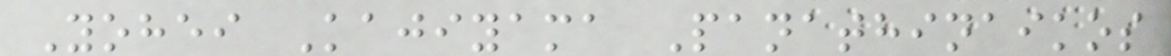Yohei Kajiyama Panathinaikos
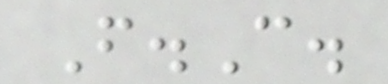F.C.
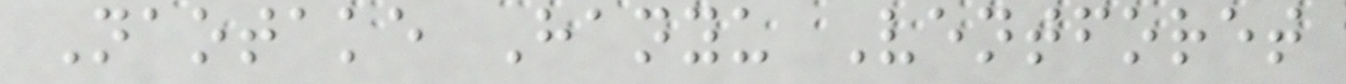Naotake Hanyu Ventforet
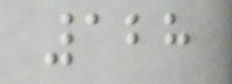128
